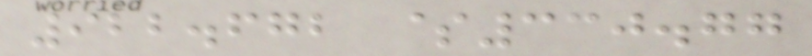922.672 $330.77
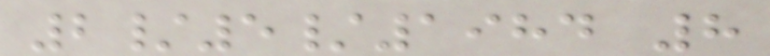2/5/1984 8
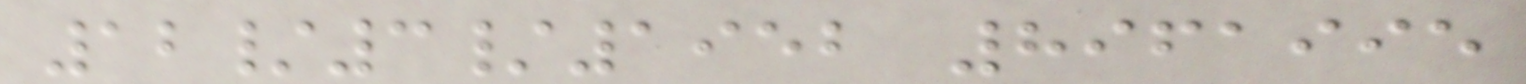12/3/1952 8961995
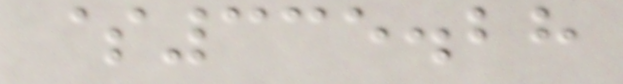$335.28
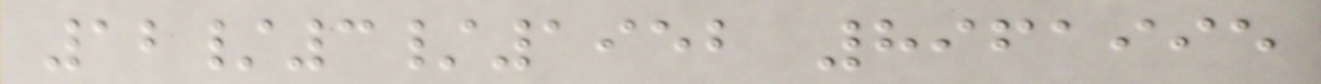12/3/1952 8961995
